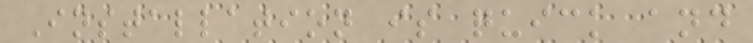Installation is quick and
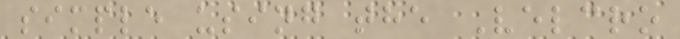simple using the Velcro
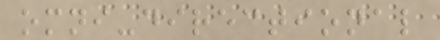omni-directional
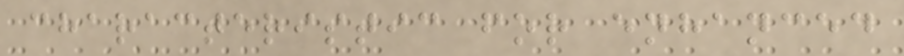characteristic for enhanced
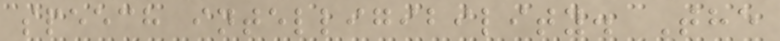speech intelligibility. The
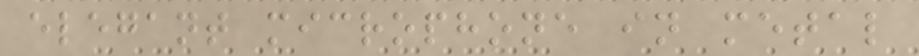elegant microphone in metal
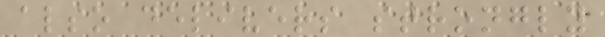also delivers strongly
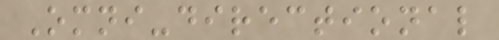Omni-directional
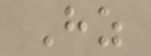Hz
